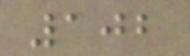102
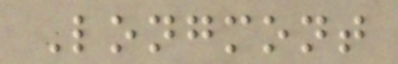Longmont
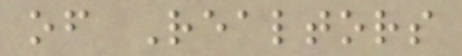of Realtors
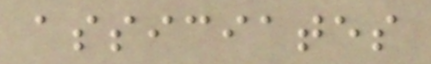assiciates
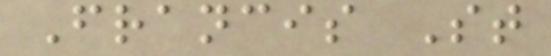Francis St
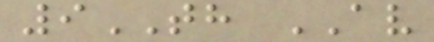9TH AV
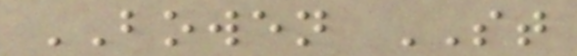BOWEN ST
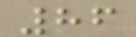86
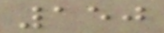150
